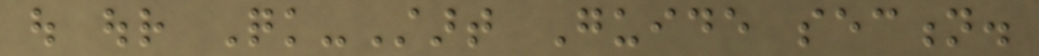out our Quick-Start Guide section.
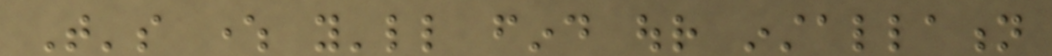That's where you'll find our installation
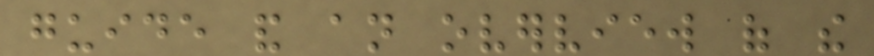guide and an overview of the
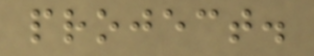project.
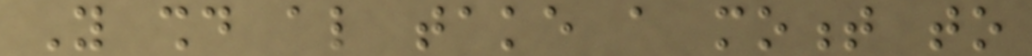You should also take a moment to
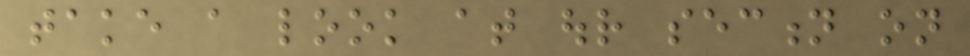take a look at our section on
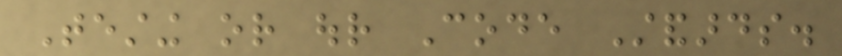Testing or our Code Standards.
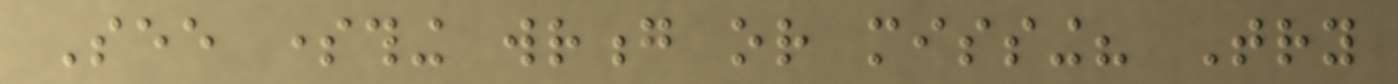See something wrong or missing? Try
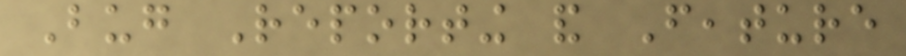Bug Reporting and Feature
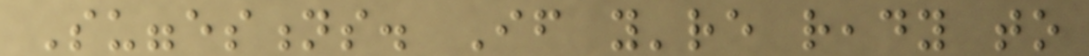Suggestions. If you're ready to
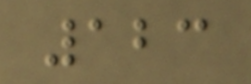123
